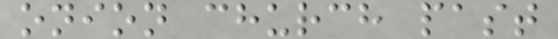onion church past
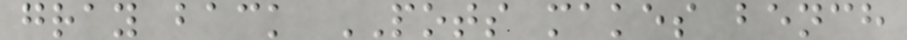gray back POTS makes bench
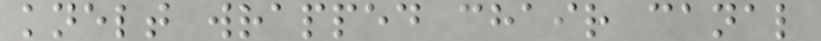knelt wrapped chair canal
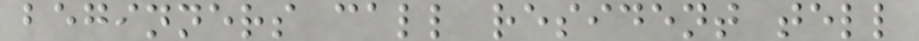beginners call resident tell
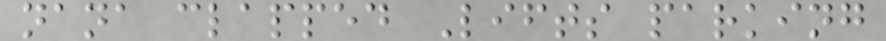nana clapped Lifts parking
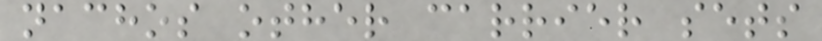nachos other carrier sets
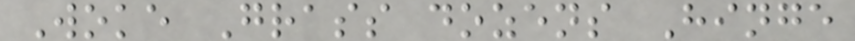Woke Grass dozens Hinge
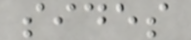sides
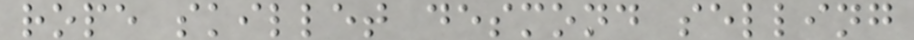rope skillet desmond selling
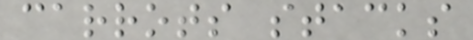carrots stacks
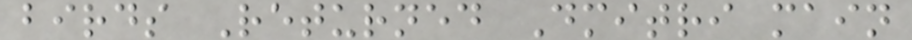birds Returned Dmitri main
